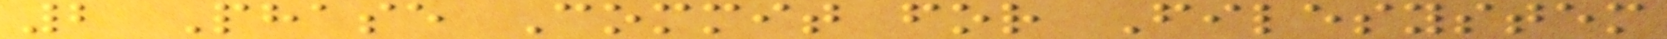2 Phase Commit for Filesystem
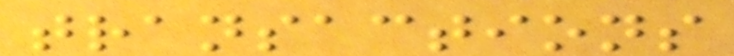transactions
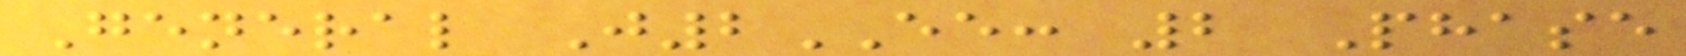General J2EE: 2 Phase
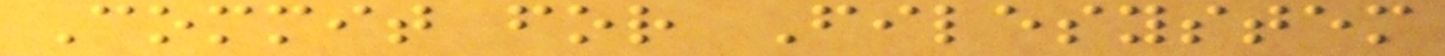Commit for Filesystem
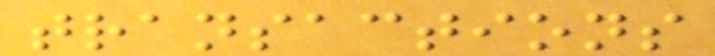transactions
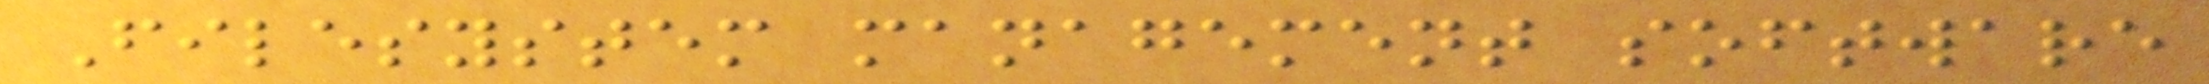Filesystem management software
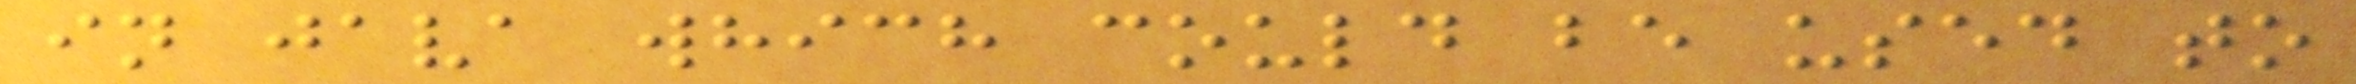in java which could be used to
